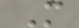M
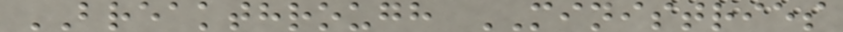BREAKTHROUGH MINISTRIES
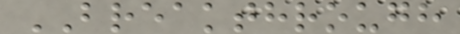BREAKTHROUGH
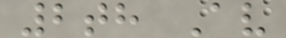2th Av
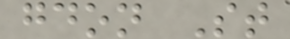gdon St
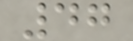47
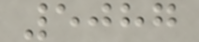5087
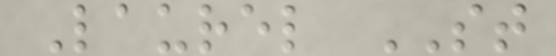Laurel ST
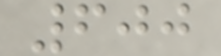600
